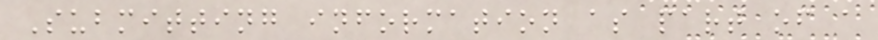Submitting information as part of a
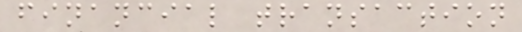financial transaction
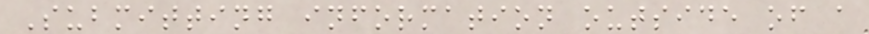Submitting information outside of a
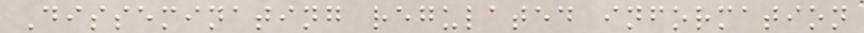Disseminating regulated information
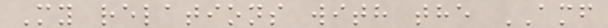My relations with the AMF
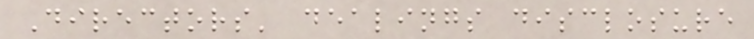Directors' dealings disclosure
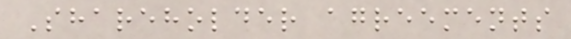Shareholder agreements
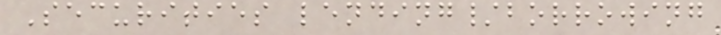Securities lending/borrowing
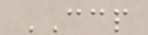CCP
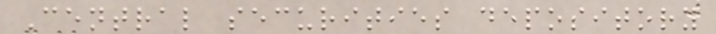Central securities depository
